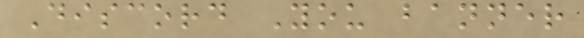Discord You banner
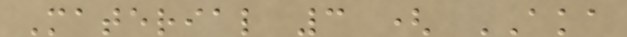Material 3 ( AKA
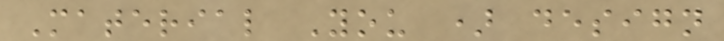Material You ) design
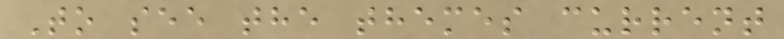To see the themes current
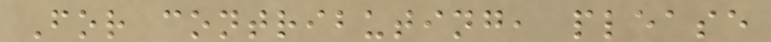For contributing, please
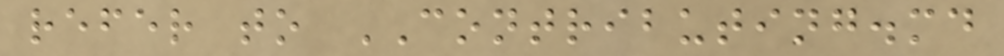refer to CONTRIBUTING.md
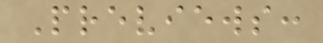Previews:
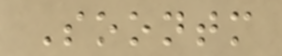Soontm
